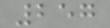257
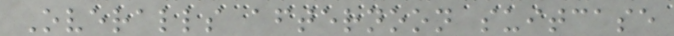Overalls afternoon suitcase
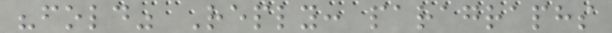"fold" Reply: paragraphs
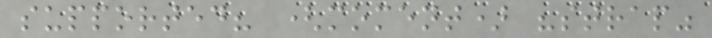supported? (moment) "strap"
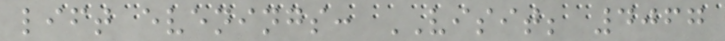lift evenings: VISIT; 4067
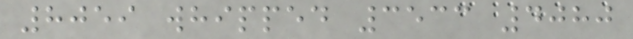8059 whipped 3533 4080
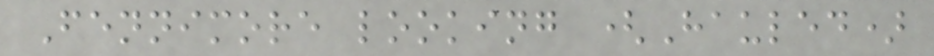Fennimore looking (Hauled)
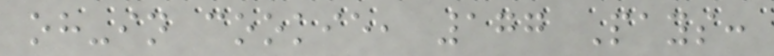oh-in cookie, 177 Pays:
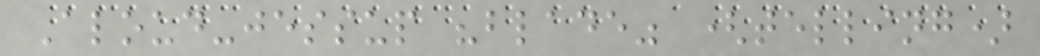Aloud-jessup "blade" (telling)
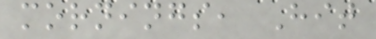mornings, Hit
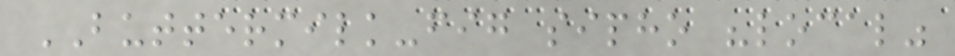BUTTERMILK-fig sipho "local"
